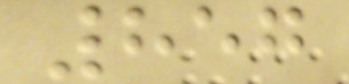857
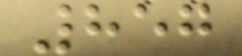857
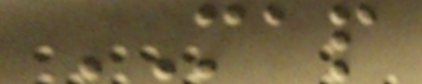MAP
